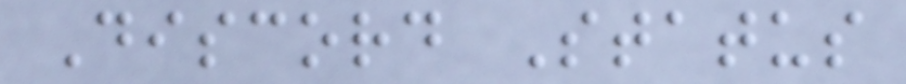Discord Status
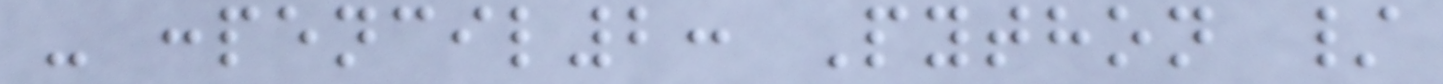- :pencil2: Python /
